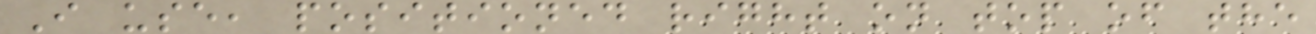I use, positioned right on top of the
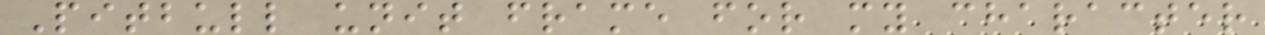Pitbull unit frame for my character
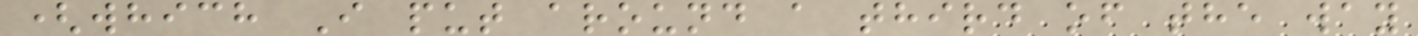(which I put around a third of the way
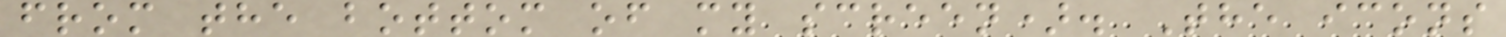from the bottom of my screen). The icons
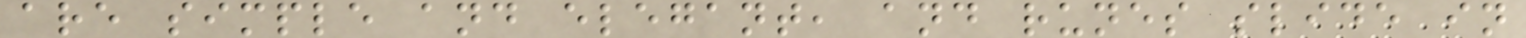are simple and elegant, and runes slide in
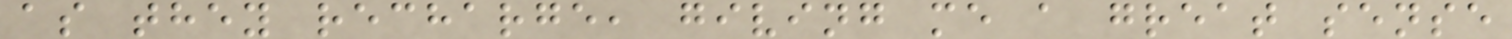as they recharge, giving me a great sense
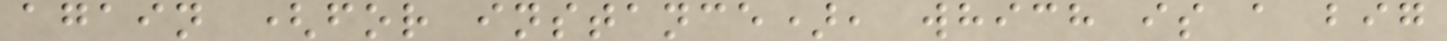again (for instance), which is a big
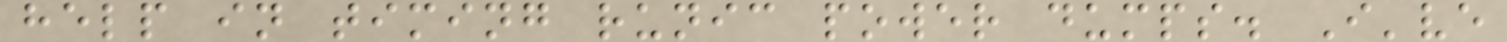help in timing runic power dumps. I've
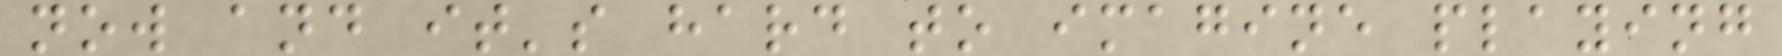now and it's hard to imagine playing
